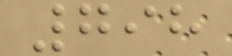798
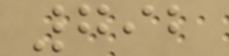792
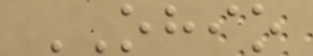OHIO
